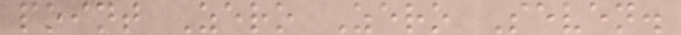point Zero Zero Seven.
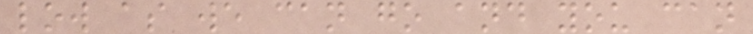low as we can go and you can
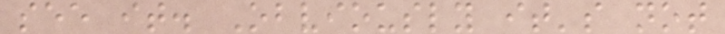see it. Obviously it's not
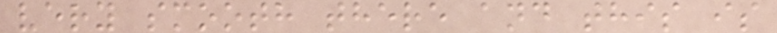very smooth there and this is
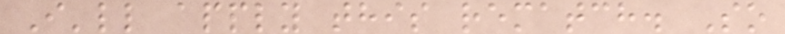I'll apply this rematch. So
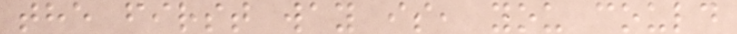the first way is, you could
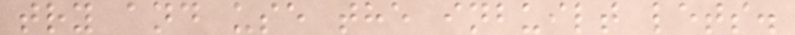try and use the inbuilt lets.
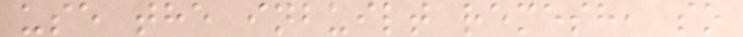use the inbuilt remesh, so
